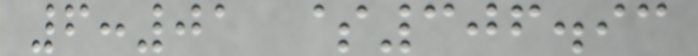6:01 $306.93
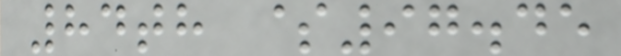84th $97.45
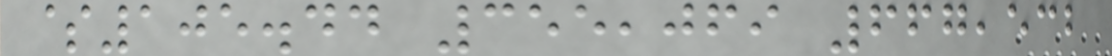$105.44 355,069 667,532
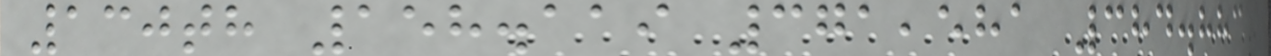130th 158.119 371,581 384.883
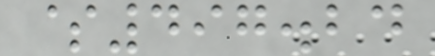$497.24
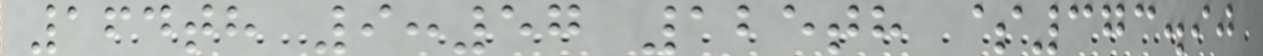164th 9:57 125th $373.90
